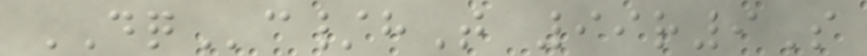DQc/hT 99r9S
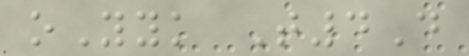oYyk T4D
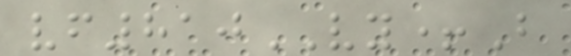vf810VY+B
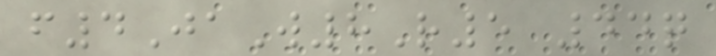f4JaW8R5 44q
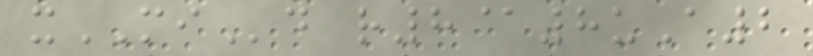xMId r8@8uA2
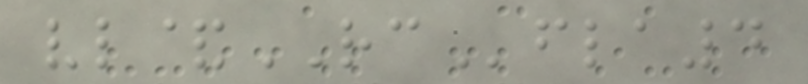vl&RCfla4
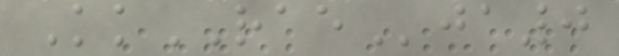KkRAEja0
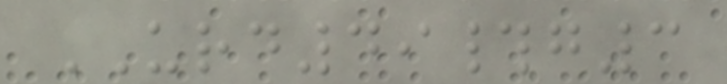URD49#g3
